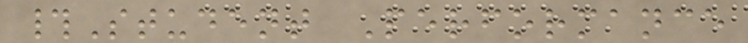#Student Performance
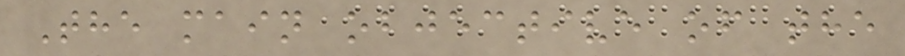The main objective of the
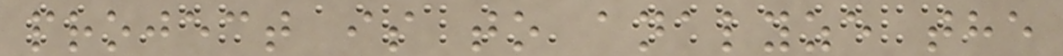project is to analyze the
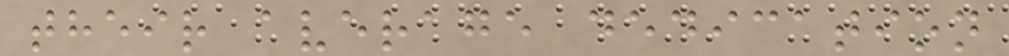their average dedication
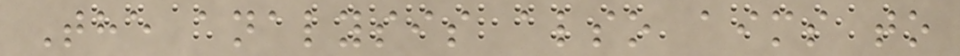The analysis also aims to
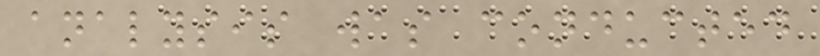analysis was conducted
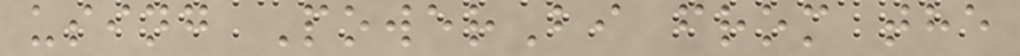using PowerBi from the
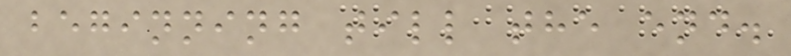beginning till the end.
